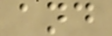and
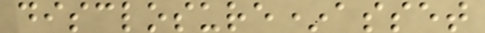disclosure*asset
